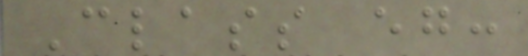Class eg:
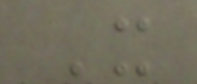X
